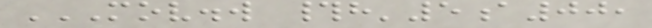MOV.W #H'5A00,
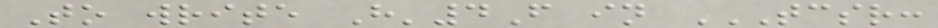To write H'4F in TCSR:
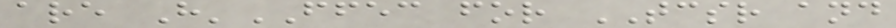are H'FFEC for TCSR and
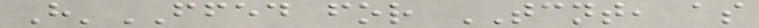H'FFED for TCNT, as
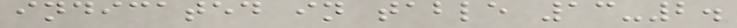indicated in table 13-2.
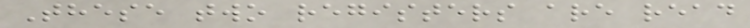These two registers are read
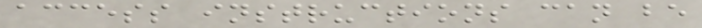access instructions can be
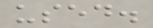used.
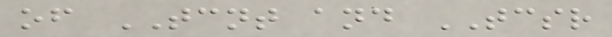of TCNT and TCSR
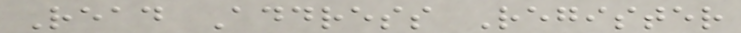Read Address Register
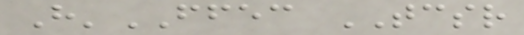H'FFEC TCSR
